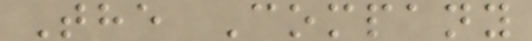The Company
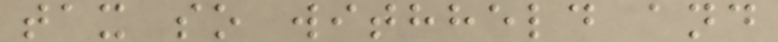tax so withheld and
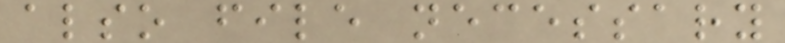also file necessary
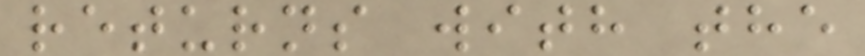returns with the
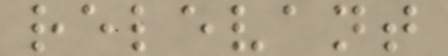relevant
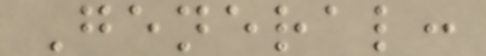General:
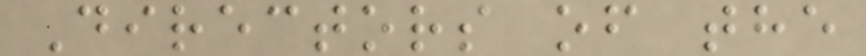Directors of the
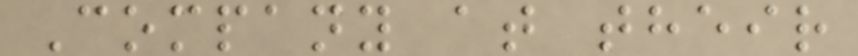Company at their
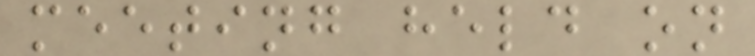meeting held on
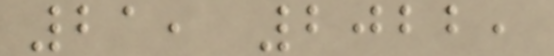21, 2022,
